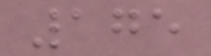175
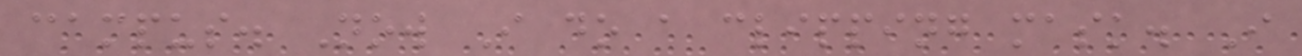campus. Now I do a clipping mask. I
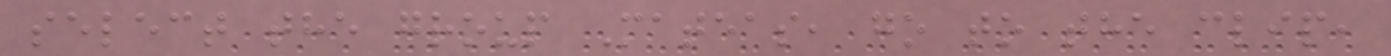select the group Mateas, go to the clip,
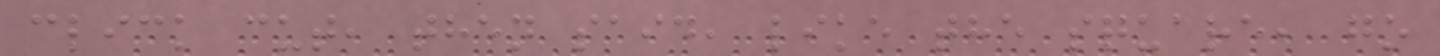click cut, then said, like the square, go
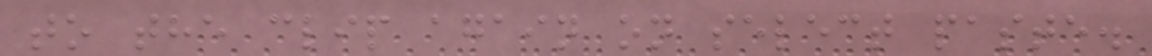to the clip again on select paste.
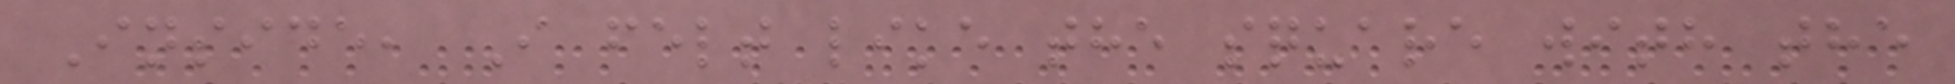Inside, I felt like the square with the
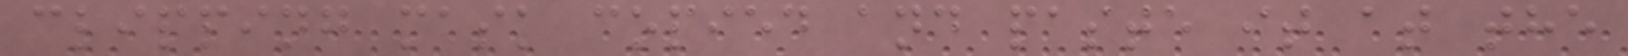clipping mask copied and paste it at the
